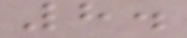8.
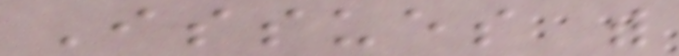Issues with
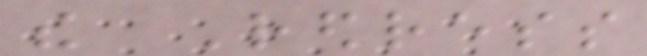the Redress
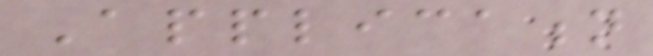Application
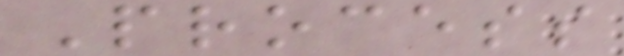Process
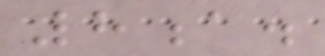8a.
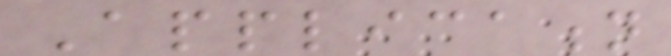Application
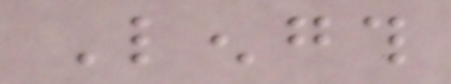Length
